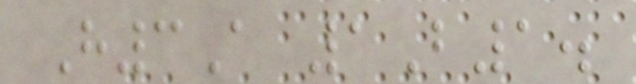H3A 1B1.
